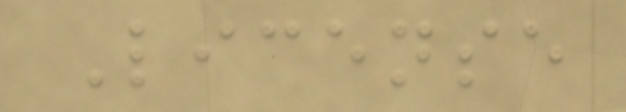License
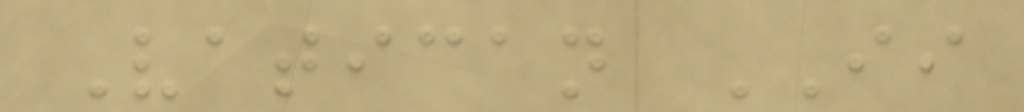Vatican II
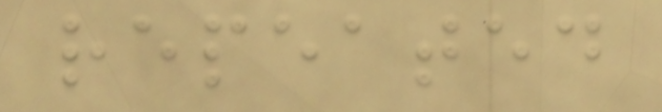repeated
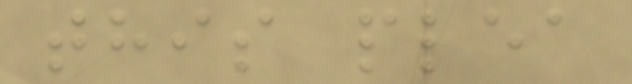this plea
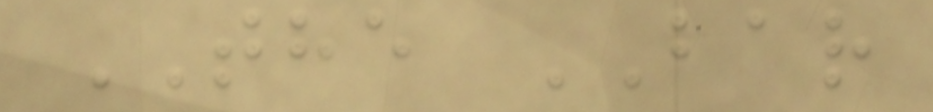THE BAR
